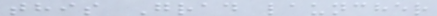this Grad launcher
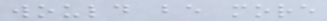would be more
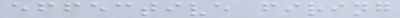effective firing
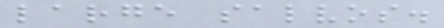large salvos.
